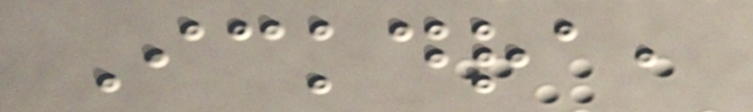Ickdra,
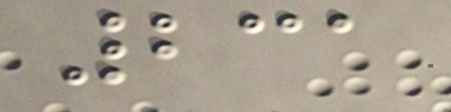231
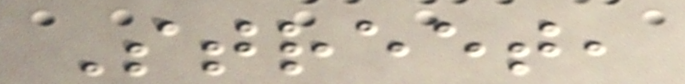Street,
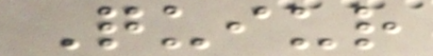Quiur
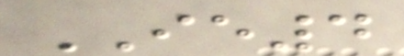IE4
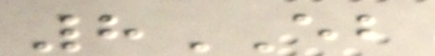8EB
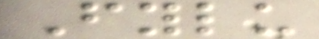Fylu
